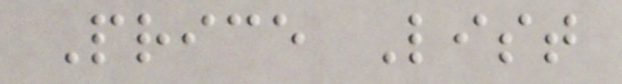Price List
